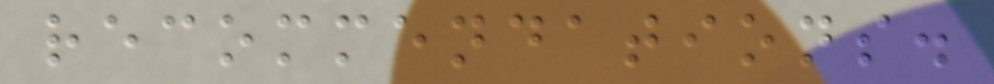recommendations.
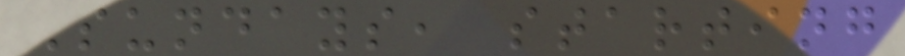Sundays, starting
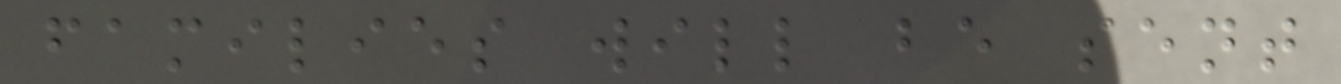families will be sent
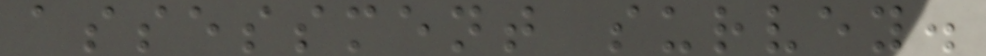assessment survey.
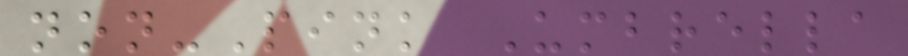non-Pink Umbrella
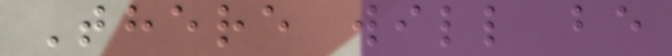There will be
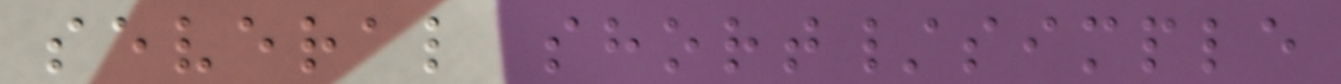several short/simple
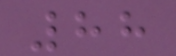88
